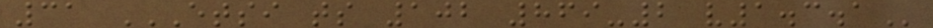31 ETSI TS 102 869-2 V1.3.1
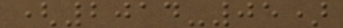(2014-05)
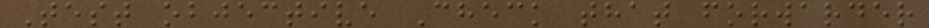Test objective Check that forwarder
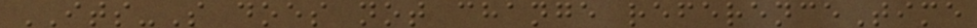ITS-S does not change referenceTime
